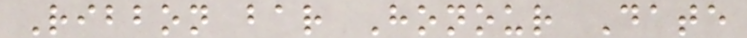Ribbon bar Honour Date
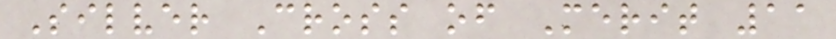Silver Cross of Merit 11
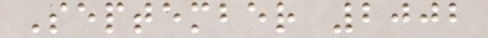September 2002
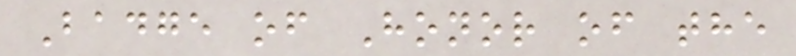Badge of Honor of the
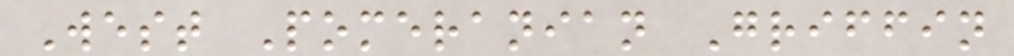West Pomeranian Griffin
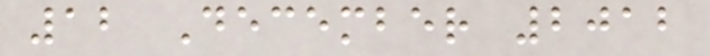12 December 2012
